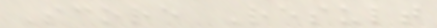Score Result
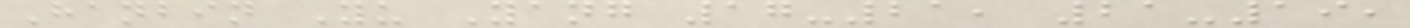Hanbin Yu Yang 17-21, 21-19,
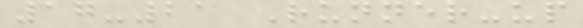17-21 Runner-up
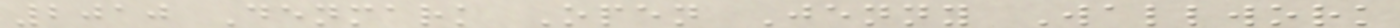2010 Denmark Open Jenny Wallwork
